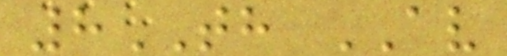8TH AV
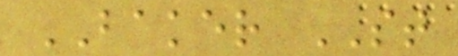BAKER ST
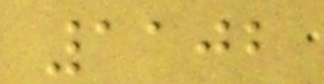1102
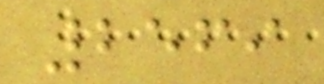2569
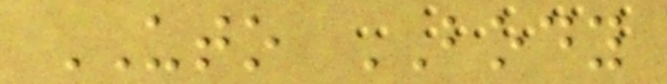UTO BODY
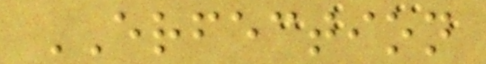ERFECTION
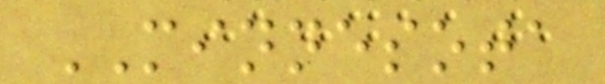MINNESOTA
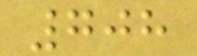708
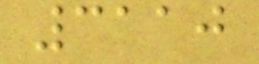3110
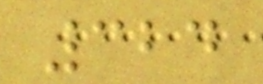324
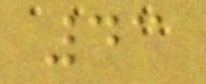43
